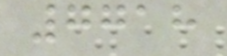7718
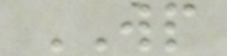WP
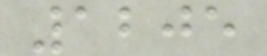1205
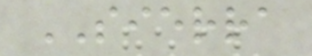SIERRA
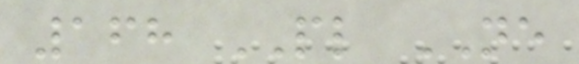168 PL NE
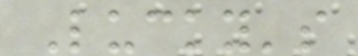Lucky's
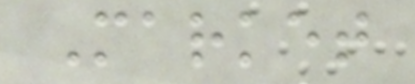Market
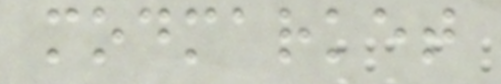modmarket
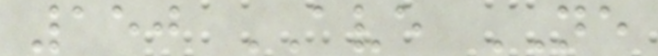150 AVE NE
